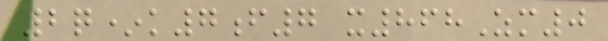2q*k7f7 x868Zm0
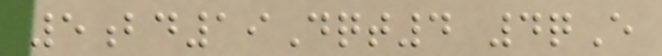5bd19Dqt4 4qE
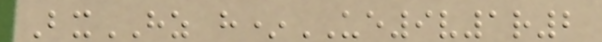BxHZ h*UE9v1r2
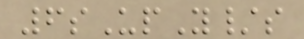6sUpY/s
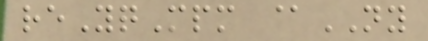reYqMpm @NY
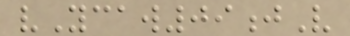vYcaw09jV
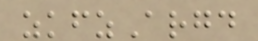zkfzArgd
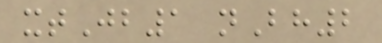xtJb1 nBh2
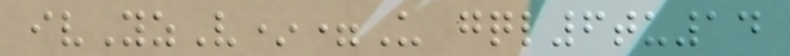ivYzV*=U gql6tu14
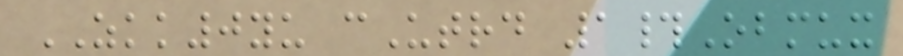ZKK0yu cUtrd 1#Obmux
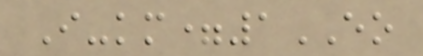I-km=1EO
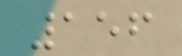156
